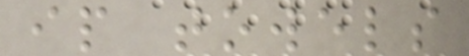ip towels
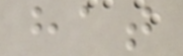hat
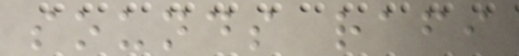sounds rafi
